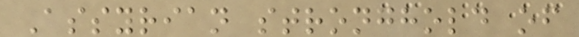Assyrian stronghold of
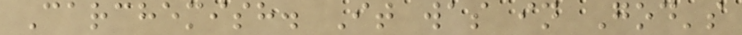Carchemish. It was in God's
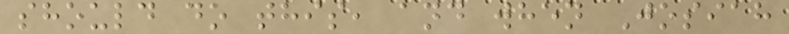should do this, and when Josiah
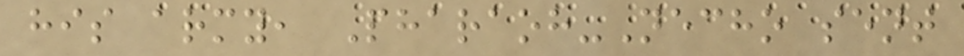his army, Pharaoh-Necho sent
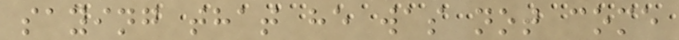saying that he was not come
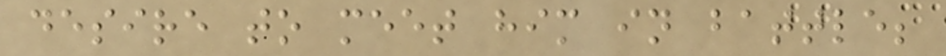desire to meet him in battle;
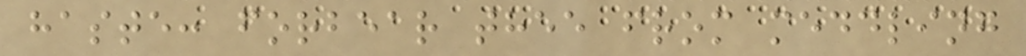haste: forbear thee from meddling
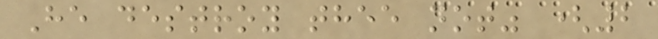He destroy thee not" (2
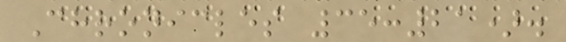Chronicles 35:21).
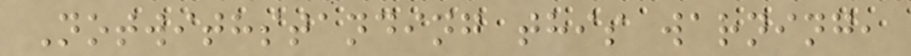Notwithstanding this warning,
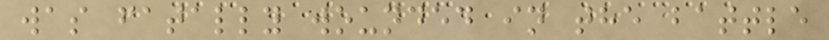was fatally wounded in the battle
